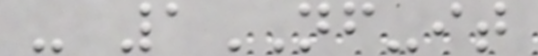- 1NF-it
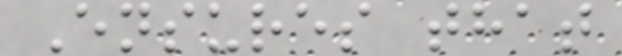Ensures that
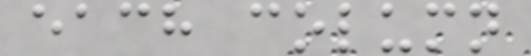each column
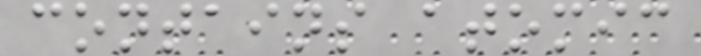contains atomic
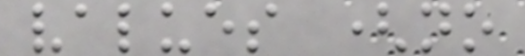values (no
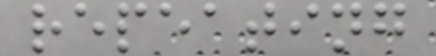repeating
